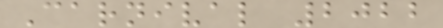Carnival 2022
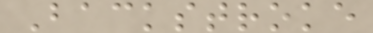Backstroke
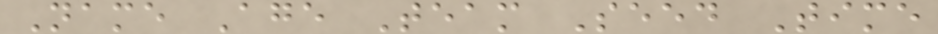Name Age Team Seed Time
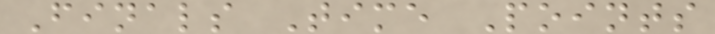Finals Time Points
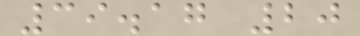39.17 20
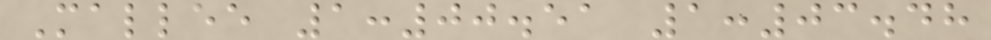Mallee 1:00.51 1:03.48
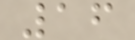16
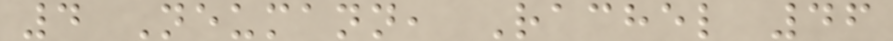4 Neumann, Rachel 46
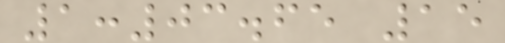1:03.65 15
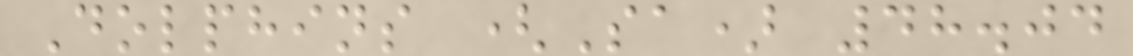Dolphins (Sa) 48.04
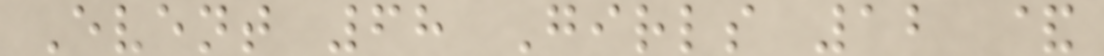Event 68 Girls 12 &
